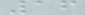16
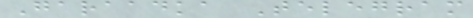Garaadka Telegram
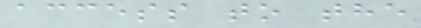access to the
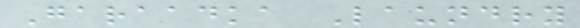Garaadka Laundry
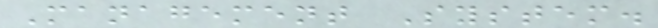Management System.
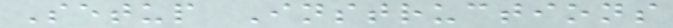Setup Instructions
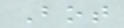Bot
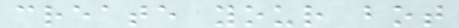create your bot
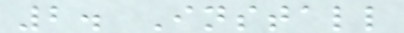2. Install
